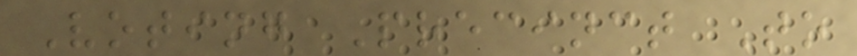Voting Precinct To
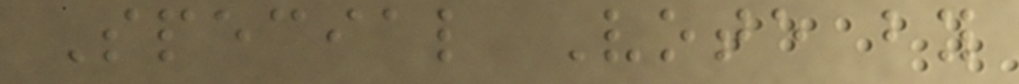Special Vote by
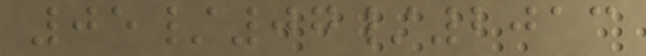05/07/2013
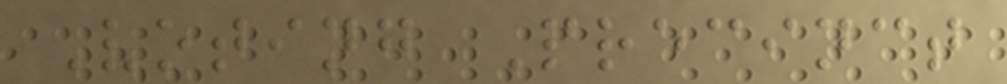Voting Precinct
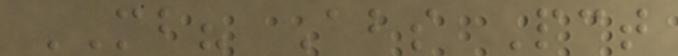MB? Abs Pct
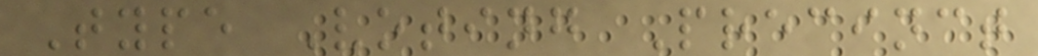Type Voting Precinct
